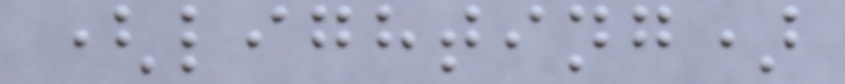(lighting)
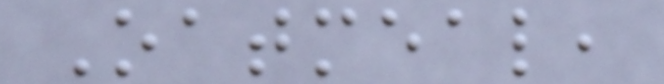Oatmeal,
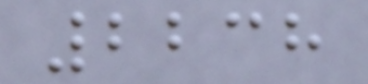2238
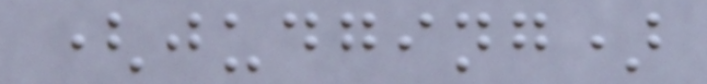(judging)
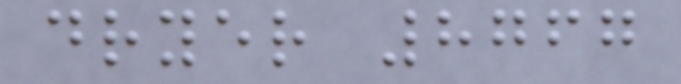dryer 8767
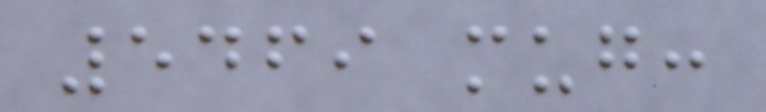5469 mug:
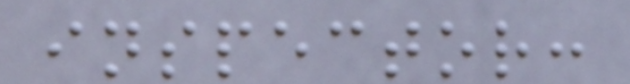inspector:
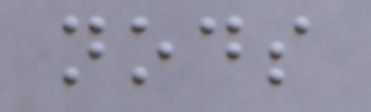nods
